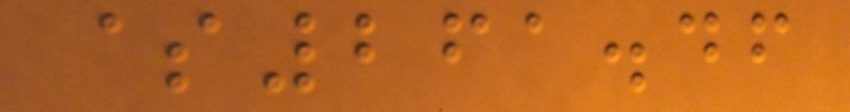$261.46
